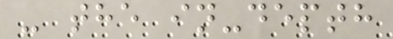- the in-depth
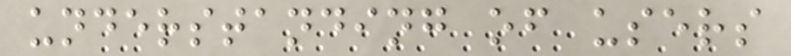understanding of users
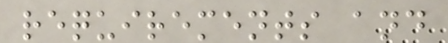requirements and
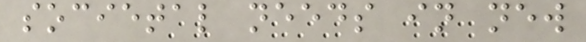societal needs in new
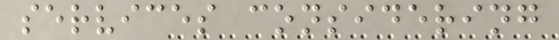services considering
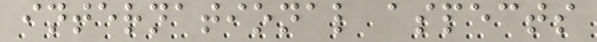international aspects
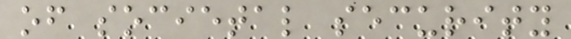of societal security
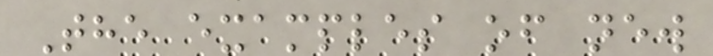The examples of new
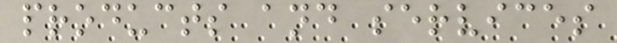products and services
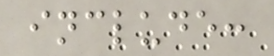include:
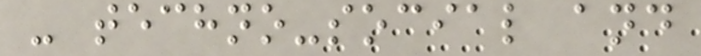- techno-social and
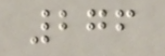276
